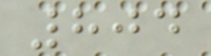804
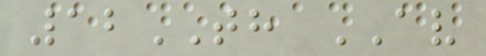12TH AV
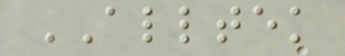ALLTEK
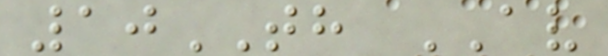10TH AV
